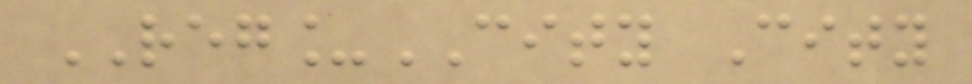REG_CITY City
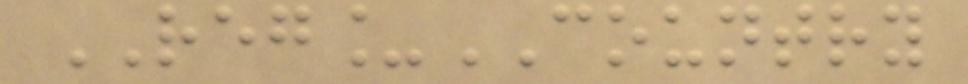REG_COUNTRY
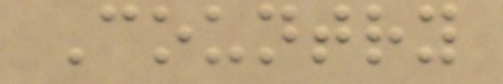Country
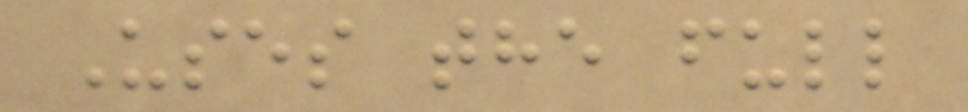Uses the full
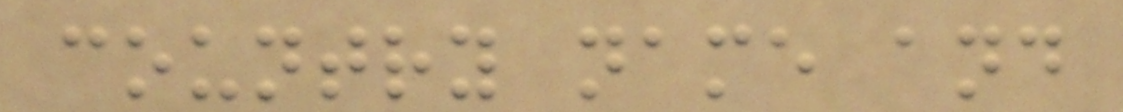country name and
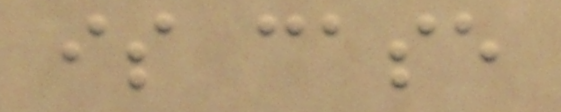is case
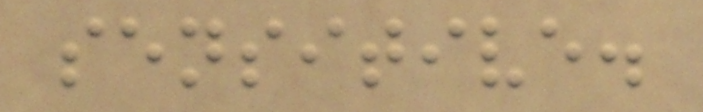sensitive.
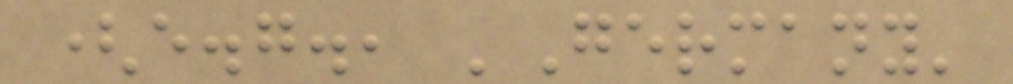(e.g., 'Germany'
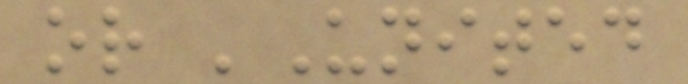or 'United
